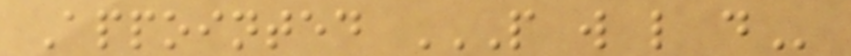Appointed P W L D
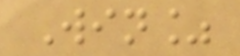Win%
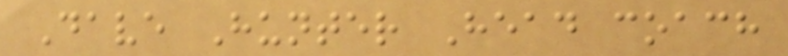Dave Hunter Head coach
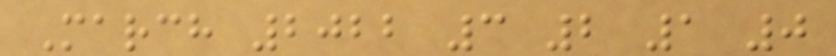March 2022 3 2 1 0
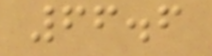66.6
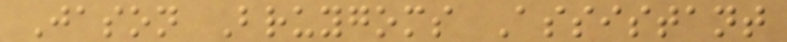Jason Bruygoms Assistant
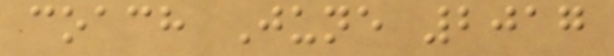coach June 2017
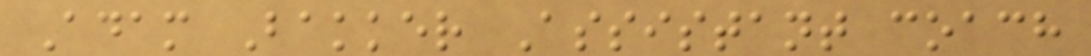Adam Bakker Assistant coach
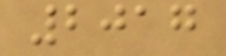2017
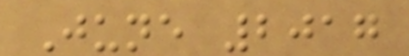June 2017
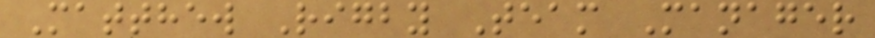Matthew Rigby Team Manager
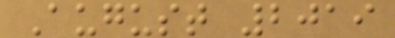August 2019
